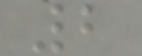2
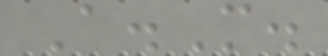A.M.
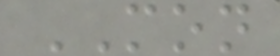MON
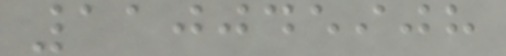110045908
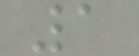1
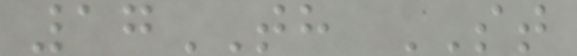17TH ST
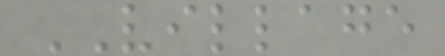VILLAGE
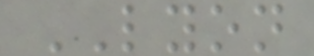LYON
